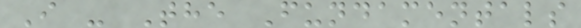I - The Fundamentals
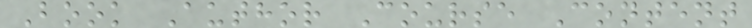Book Author Course Content
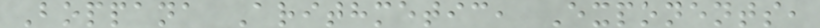Boppana Arithmetic, Exponents,
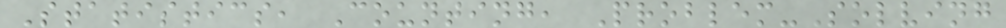Statistics, Counting, Problem-Solving
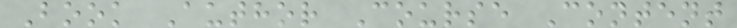Book Author Course Content
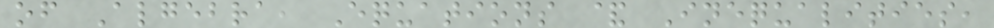of Algebra, Equations & Inequalities,
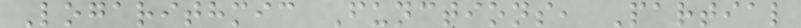Logarithmic Functions, Partial
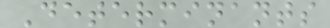Determinants
